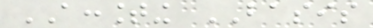ACCOUNTING BASIS
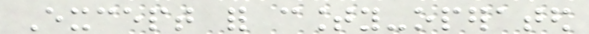Except for county-operated
